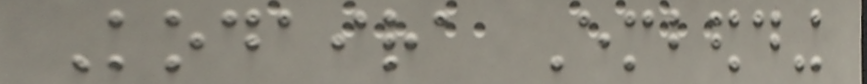Kodaira Embedding
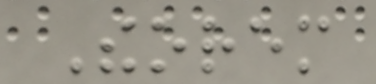Theorem
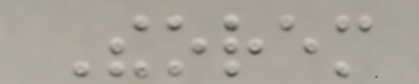Theorem
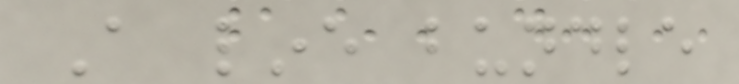A line bundle
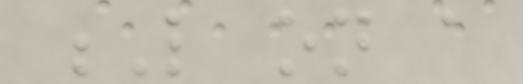L on a
